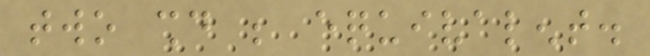two should be equivalent.
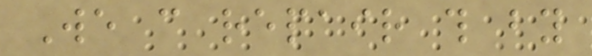We can repair this by
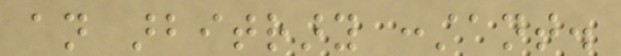an arbitrary constant.
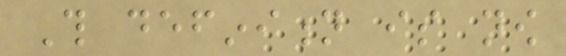This definition is now
